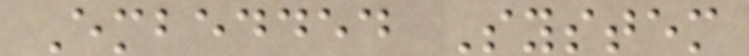Embedded System
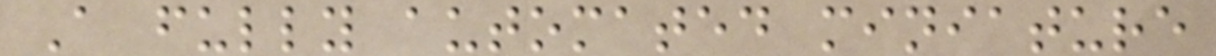A fully automated miniature
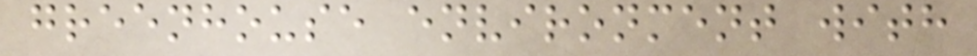greenhouse environment with
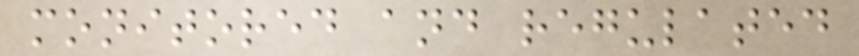monitored and regulated
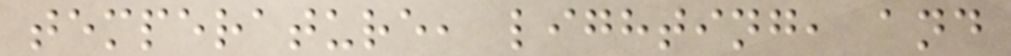temperature, lighting, and
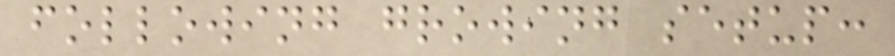following growing setup:
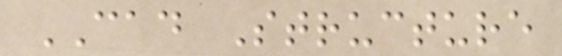CAD Structure
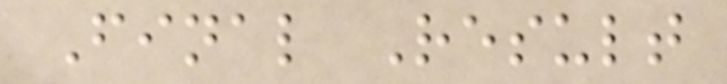Final Result
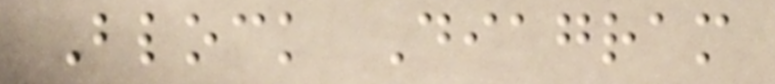Block Diagram
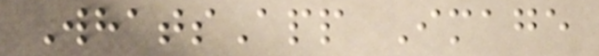WhatsApp Image
